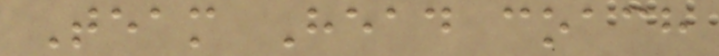Team Head coach
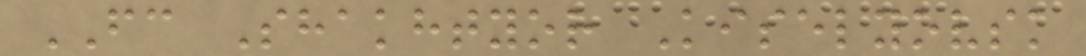FC Shakhtyor Kiselyovsk
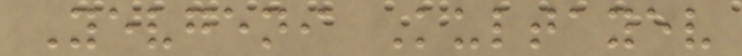Yevgeni Kultayev
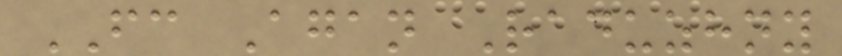FC Agan Raduzhny
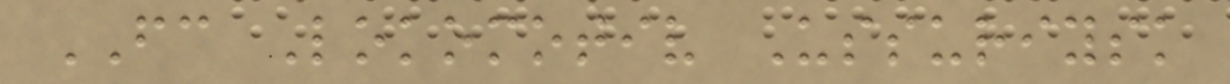FC Lokomotiv Ussuriysk
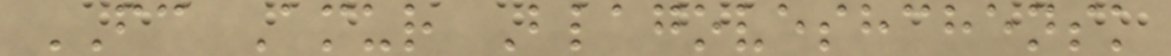FC Amur Blagoveshchensk
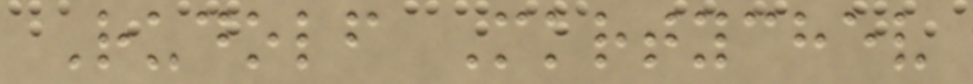Rudolf Mkrtychev
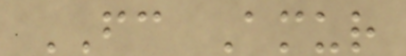FC Amur
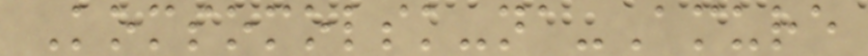Komsomolsk-na-Amure
